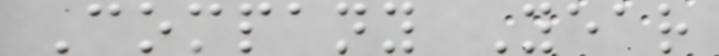Company Year
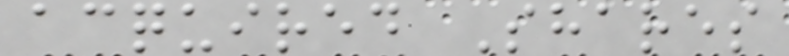acquired Shares
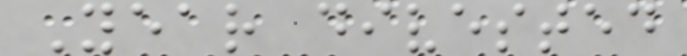Year divested
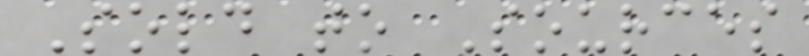Sold to Sources
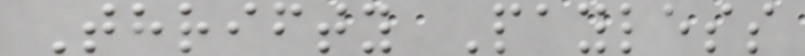Thrifty Payless
